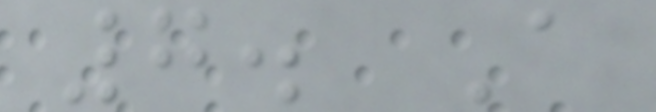7. A
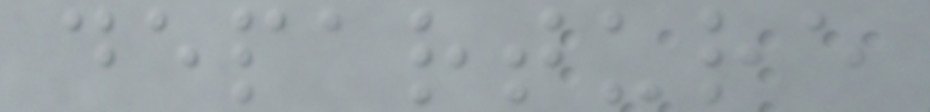departure
